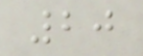20
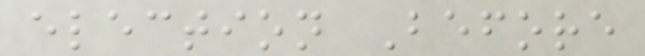election Before
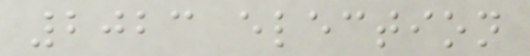2023 election
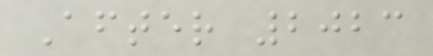After 2023
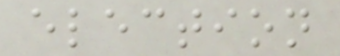election
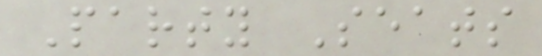Party Seats
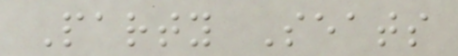Party Seats
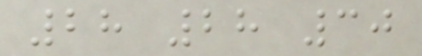28 28 30
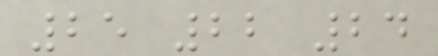25 22 24
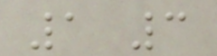1 3
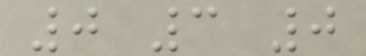0 3 0
